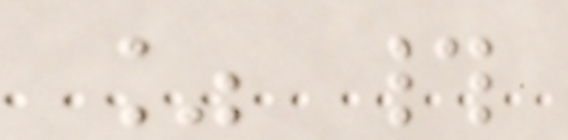% #
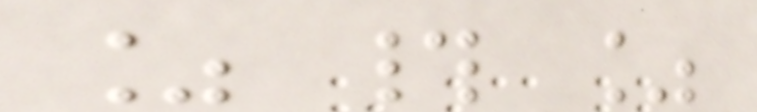% # %
